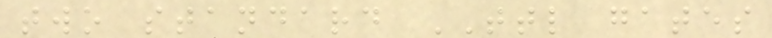two standard TTL gates
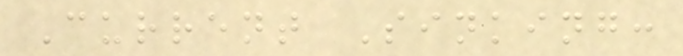Current Sinking:
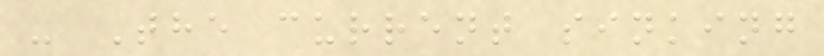- The current sinking
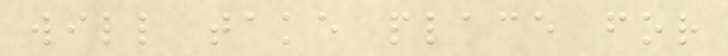will take place for
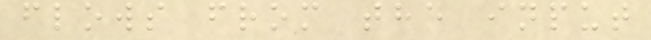flows from the input
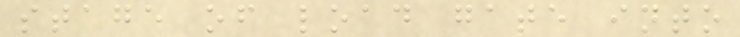stage of load gate into
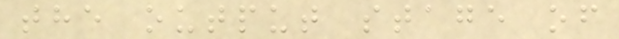the output stage of
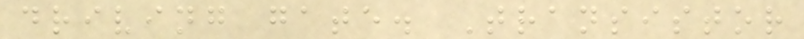driving gate. Transistor
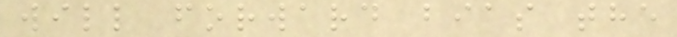will forward bias the
